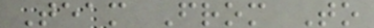Team From To
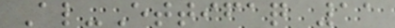Al-Ettifaq 11
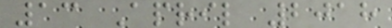13 April 2018
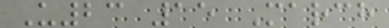U23 15 March
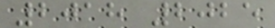2018 2025
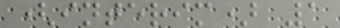(interim) 1
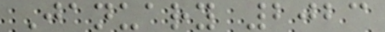January 2023
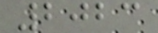2023
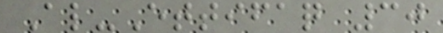Al-Ettifaq 30
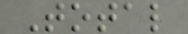Total
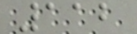112
